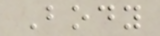Body
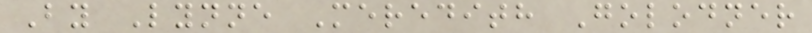By Lynne Meredith Golodner
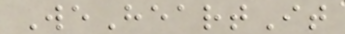WeHeartIt
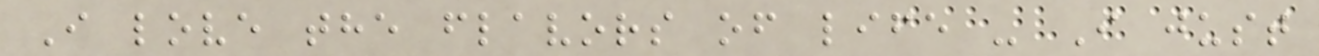I love the flavors of life - I just
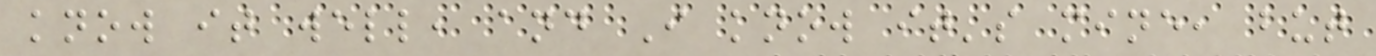know it well, and I know it's mine, but
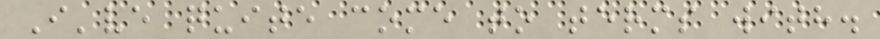I've quite come to terms with.
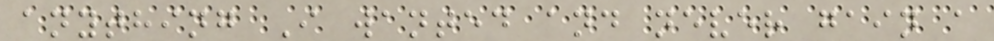anything I wanted and never gain a
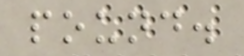pound.
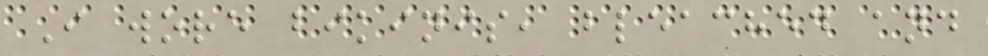I wore bikinis, bleached and
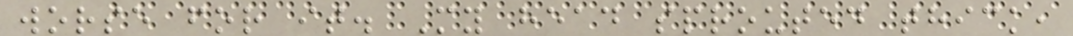worse for it. My head sprouted thick,
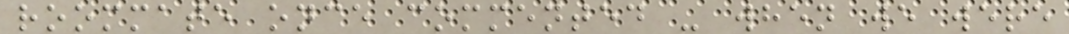roommate once commented - when we were
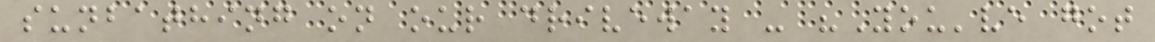sunbathing on our driveway - "You've got
